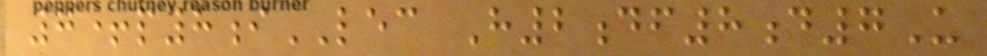7+p8iLEC H2df8d7U
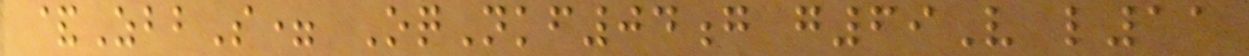&ZbbS= OqNkf04g g69V l11
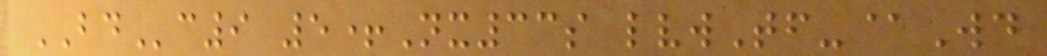BDc9 5+Nx33s lvwTf-@Wd
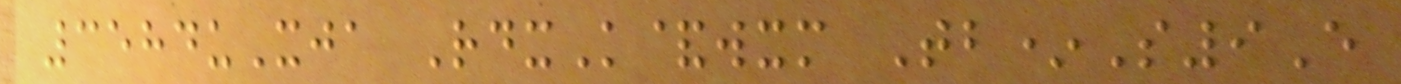3584uXja RdxK&wxm Tb*S9E
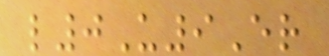l0U9Er
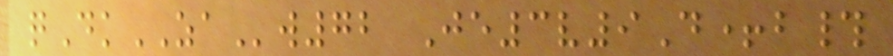qDkZAw72 Je3v9D+b#
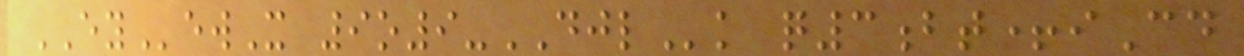EYewX 9o9-DJLk q3bt+iCd
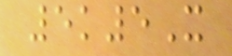5k5X
